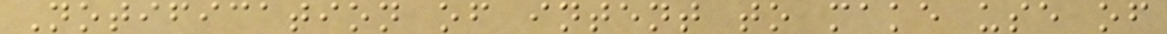Notification of intent to make use of
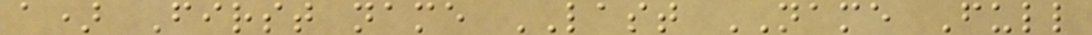a) First name LAST NAME Full
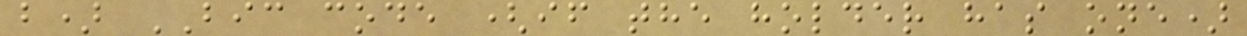b) BIC code (if the holder has one)
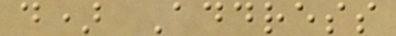d) Address
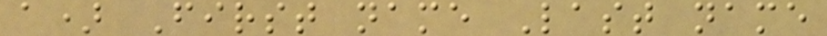a) First name Last name
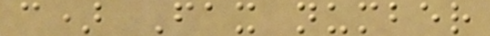c) Fax number
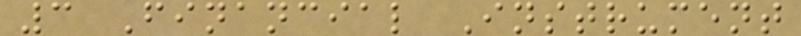3 Financial Instrument
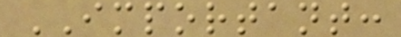IMPORTANT:
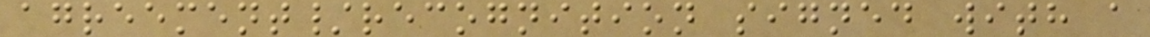agreement/recognition signed with a
